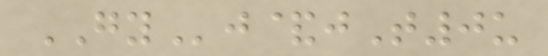GYj&jT0u
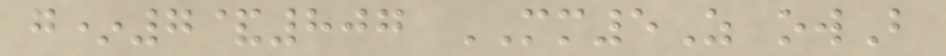g*7&807 MM5Z owB
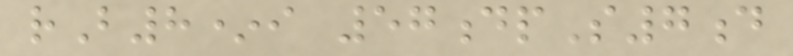rB8*i 57dpS7d
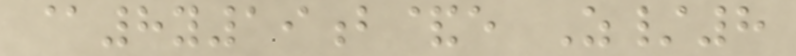@8y19b&e Z/8
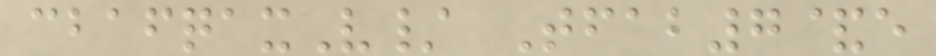cbafqaxV/ Tfab7&e
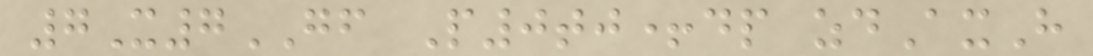7X7GF P0tj+dp zdAxH
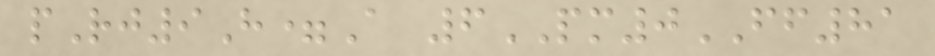pRj9H=A 6PM0FF81
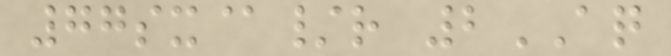77sx@/r 2AQ
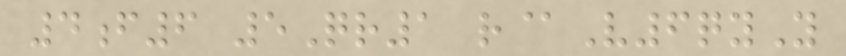4f6 5Qr1 r@V6qyY
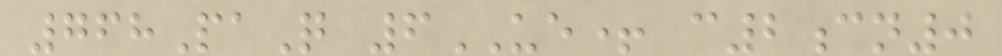768PaQ 6UE+ c2cn0
